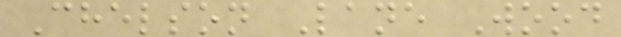Chelson Lane Wood
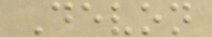Devon
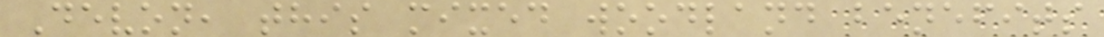Devon, this mixed woodland benefits
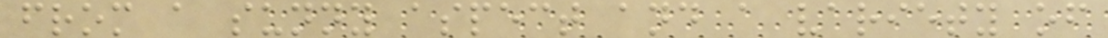from a sunny aspect and a variety of
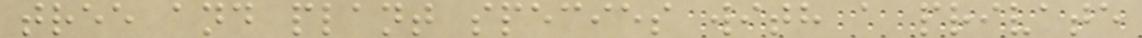tree and plant species with a private
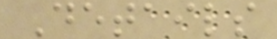Details
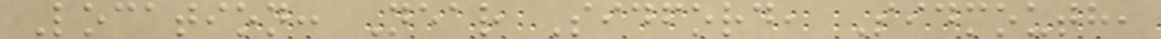Location: Near Sidford, Sidmouth,
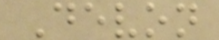Devon
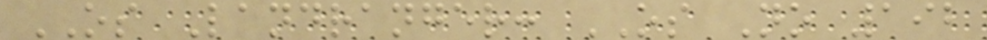OS Landranger: OS No 192
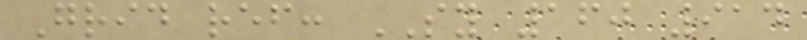Grid ref: SY 160 914
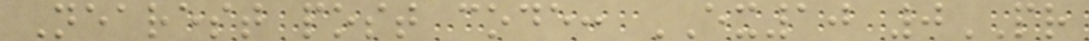Nearest post code: EX10 0PR
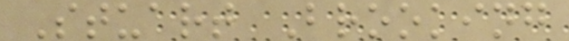Stuart Brooking
